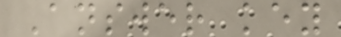Answer key
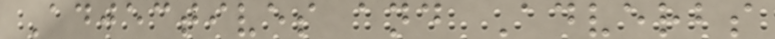Adjectives and Adverbs
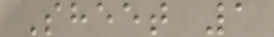Sheet 1
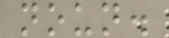noun.
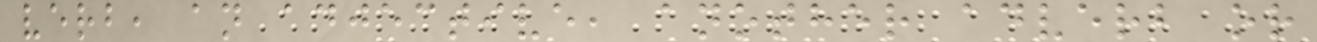verb, an adjective, another adverb or
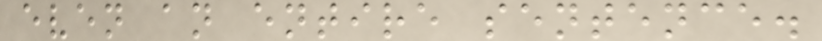even an entire sentence.
